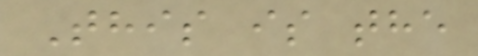This is the
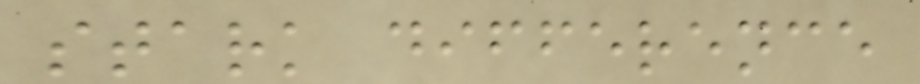stark difference
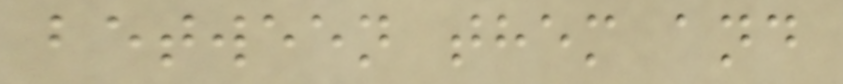between them and
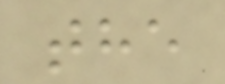the
